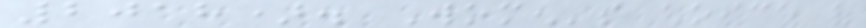2018). Women's choice of
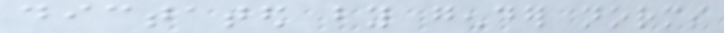dictated by gender norms
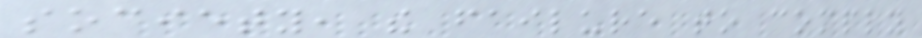society, the failure to comply
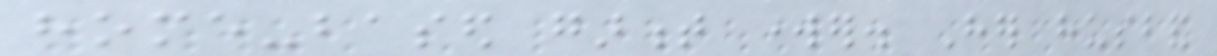home-based garment worker. Her husband
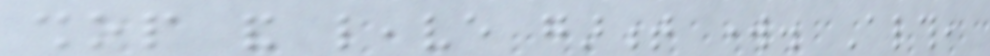shop and leave garment work. Although,
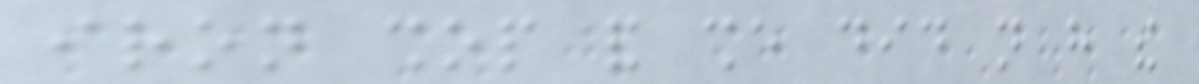iron shop and she did not have the
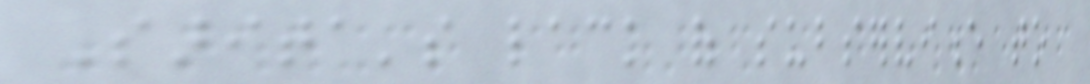Sarita's lack of subservience to
